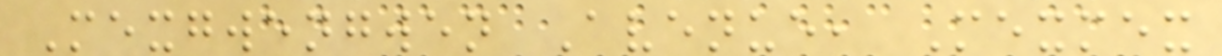Mexgwengwen Avenue, Mexmex
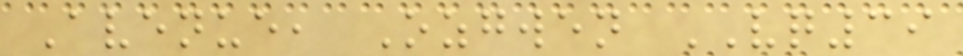Avenue, Ozgwen VQ39
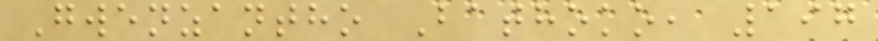Gwenzantho Bathoko, 197
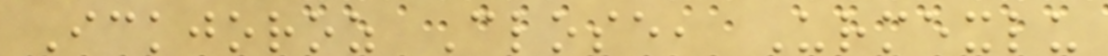Ickjoroz Close, Urmexlu
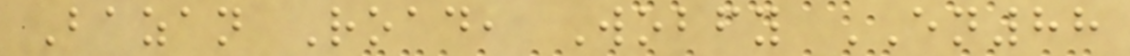Bazan Road, Wobfy EN88
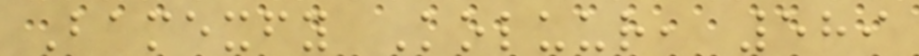Bamexfy Koluur, 589
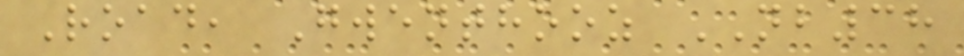Road, Gwenthooz NB38
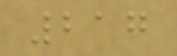217
